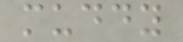muddy
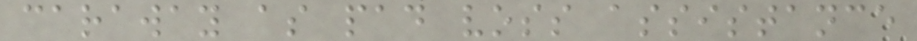caraway as pad voss assistance
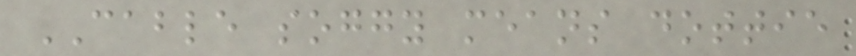CABLE soggy means dottie
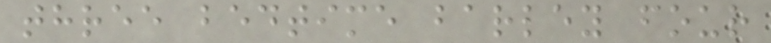three bedtime barley four
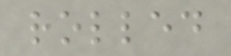rolled
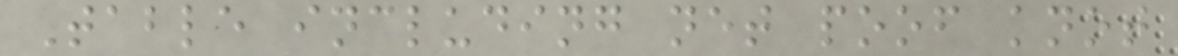Table including net poof knot
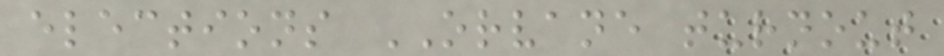elections ORVANE turnout
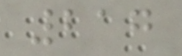217
